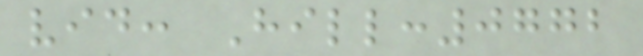vid: Hill:0772
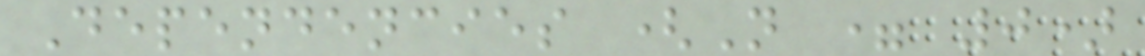Dependencies (N = 0)
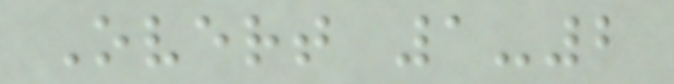Overt 1-2
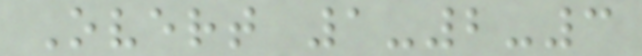Overt 1-2-3
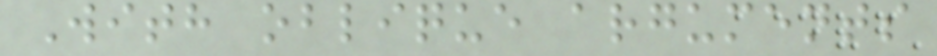With oblique arguments
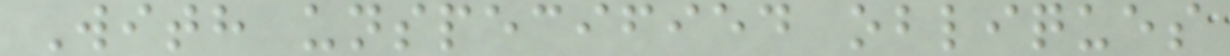With unspecified obliques
